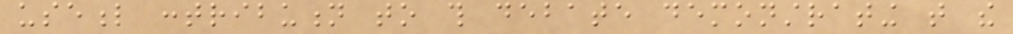useful contribution to this debate demonstrating that the
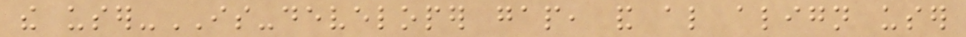the user-IS-developer gap, and also align user
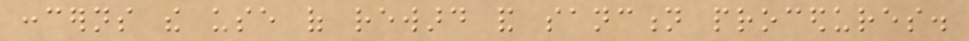concerns the use of reward and sanction procedures.
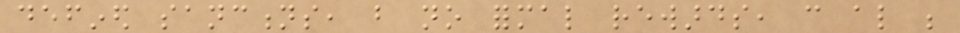defined sanctions, but no formal rewards, can also be
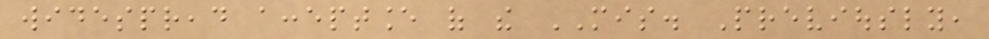widespread acceptance of the MIS. Previously,
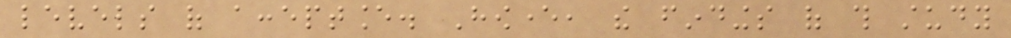levels of acceptance. However, the findings of this study
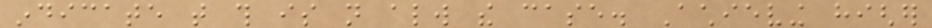indicate that this is not always the case. Achieving higher
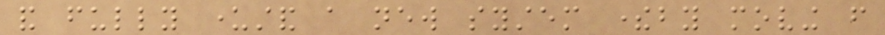and fully understand a new system thereby moving from
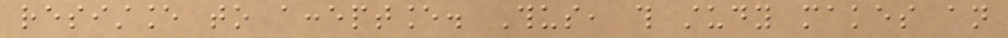resistance to acceptance. Thus, this study makes an
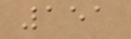151
